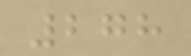278
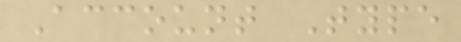Account Type
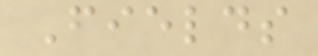Fields
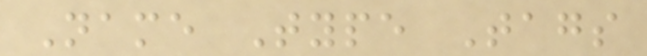Name Type Tags
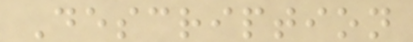Description
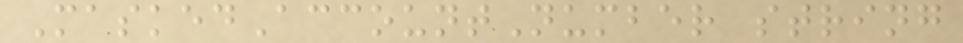MaskedAccountNumber string
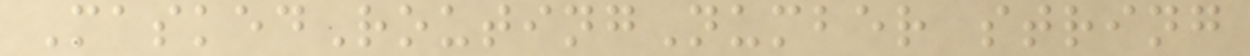MaskedRoutingNumber string
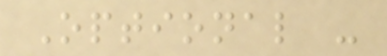Optional -
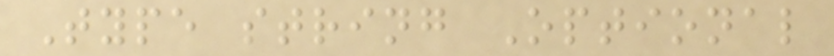Type string Optional
